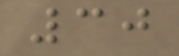30
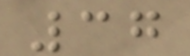37
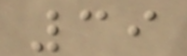39
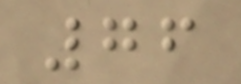76
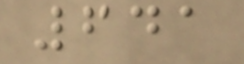641
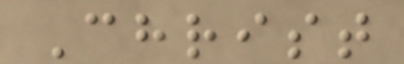Christ
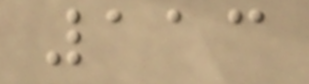113
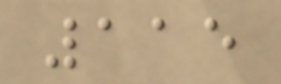115
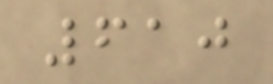610
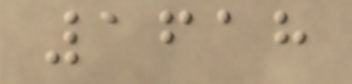1618
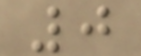0
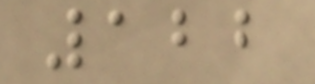122
